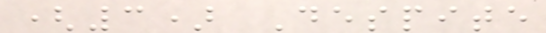(3) Despite
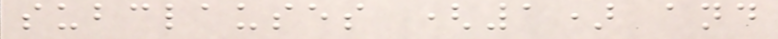subclauses (1) and
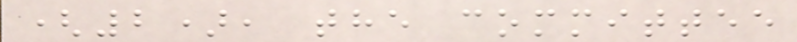(2), the committee
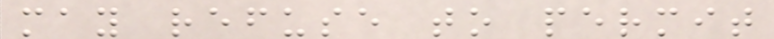may refuse to permit
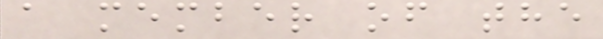a member of the
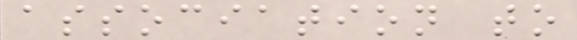association to
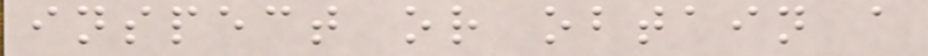inspect or obtain a
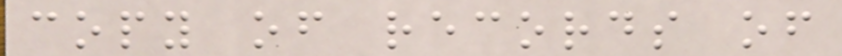copy of records of
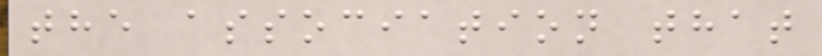the association that
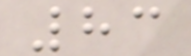83
